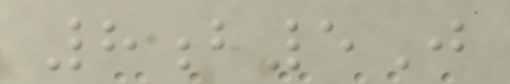8b5J
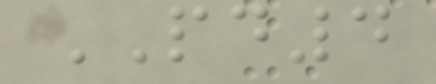PD4
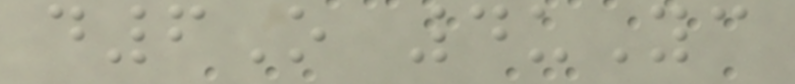d6O 4uYc
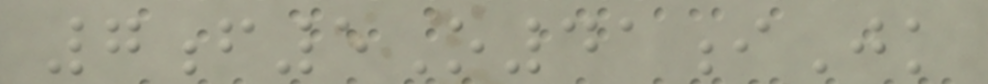7f5O41iJk
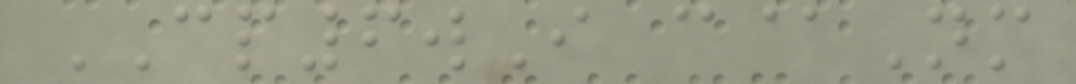CP6wI c@Nm
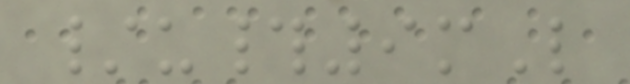/u#9mL
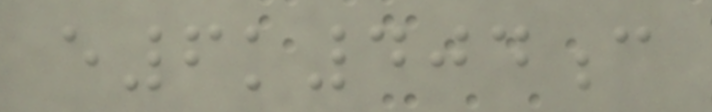e6k404c
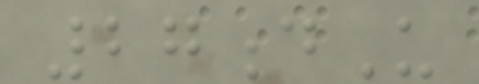27dU
